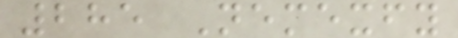285 Nemexfy
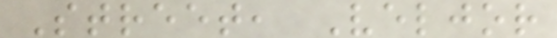Street, Veljor
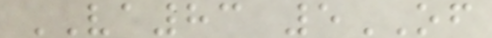VA83 5OF
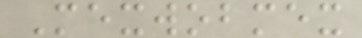Mexwobmex
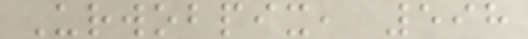Urwobpix, 598
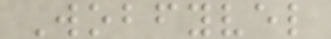Wobfyvel
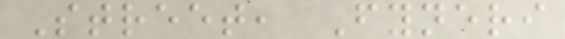Street, Fyneri
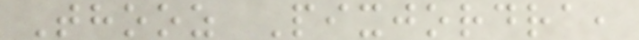Thooz Pixjordra,
